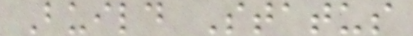Build Status
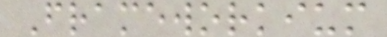Frameworkium
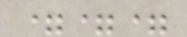===
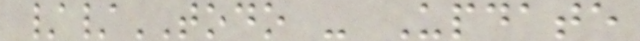//TODO - Update
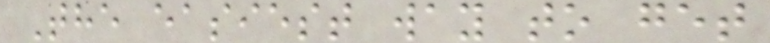The easiest way to get
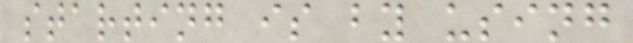starting is by using
